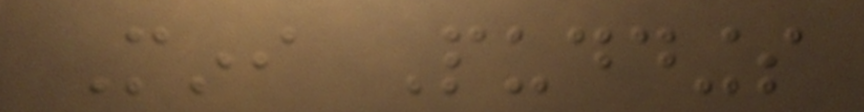Mini Puddings
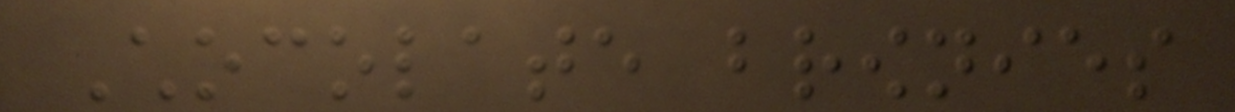Chocolate brownies
